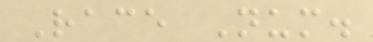Race Num.
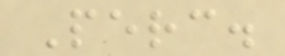Perc.
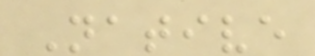Native
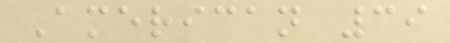American 39
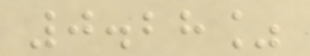0.28%
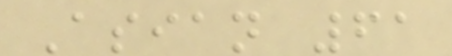Asian 61
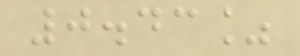0.43%
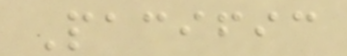Pacific
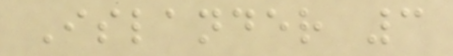Islander 3
